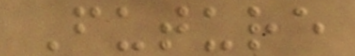Future
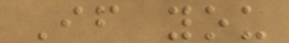If you
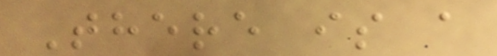There is a
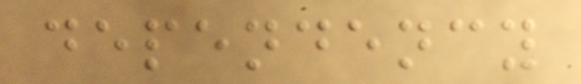dependency
